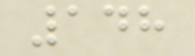148
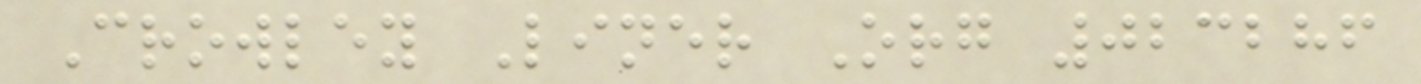Crowley Liner Org 023286
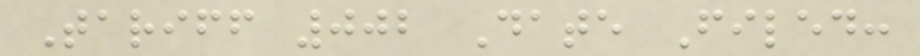Tariff 002 Date Filed:
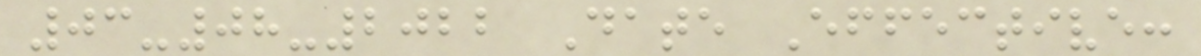03-08-2022 Date Effective:
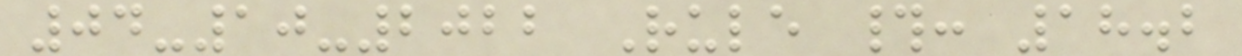04-10-2022 Rule #: 18.2
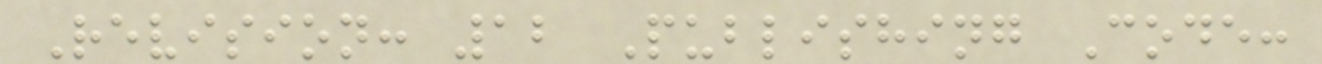Revision: 12 Publishing Code:
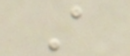A
